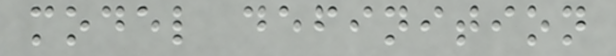model definition
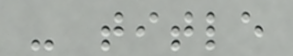- title
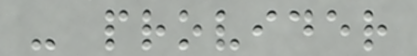- provider
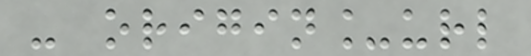- origin_url
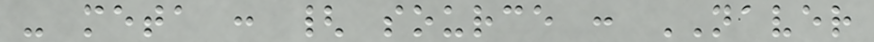- meta : { source : NAVER
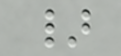}
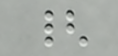{
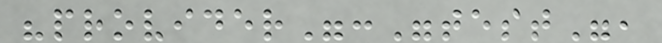"provider":"test",
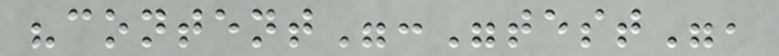"content":"test",
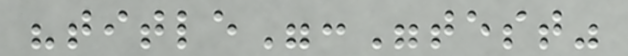"title":"test"
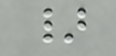}
